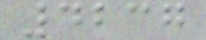4237
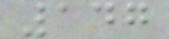147
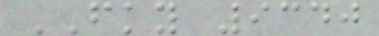FKY 9340
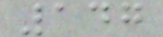147
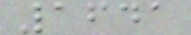1641
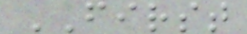FIRST
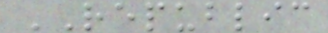REPUBLIC
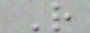R
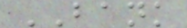BANK
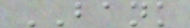BANK
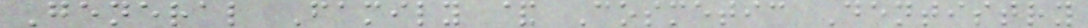General Family & Cosmetic Dentistry
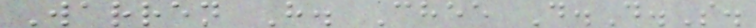Warren H. Chee D.D.S.
